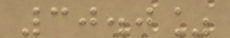30.0%
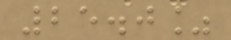25.0%
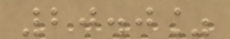20.0%
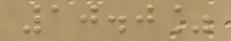10.0%
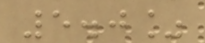5.0%
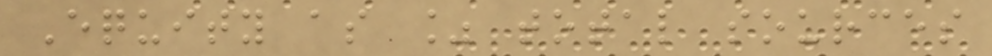Equity as % total sources
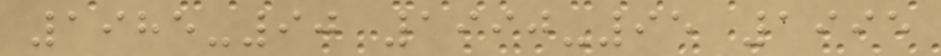1985-90 1990-95 1995
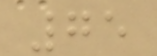75
